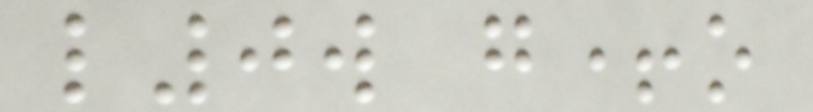l0w g+o
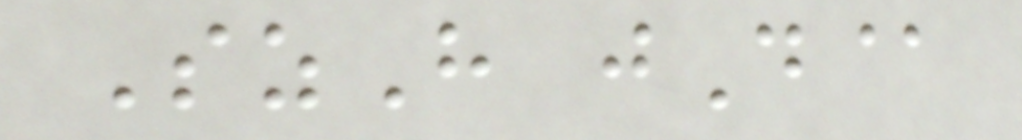SzH jD@
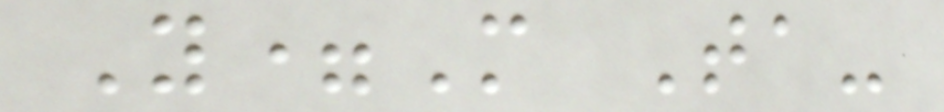Y=M Ta-
